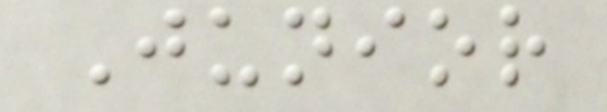Junior
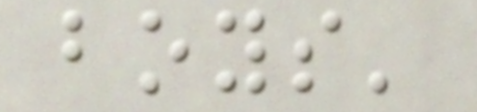boys'
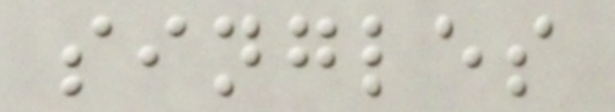singles
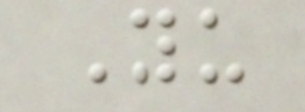Yu
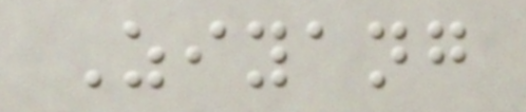Ziyang
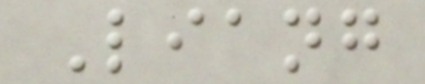Liang
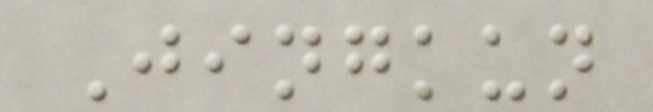Jingkun
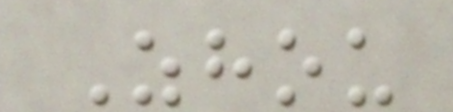Zhou
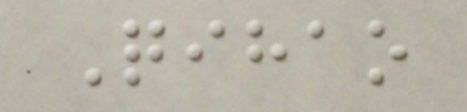Qihao
